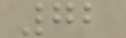72
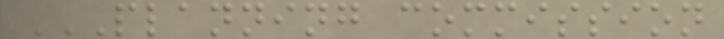PLANNING COMMISSION
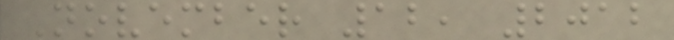November 12, 2012
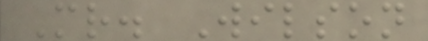Mr. Wilson
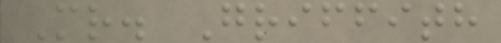Mr. Griffith
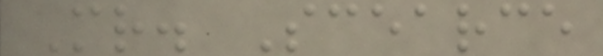Mr. Scearce
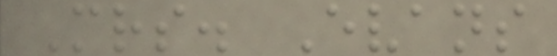Mrs. Evans
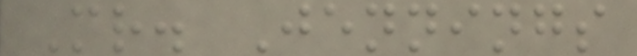Mr. Jennings
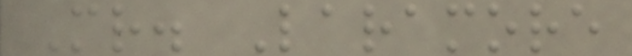Mr. Laramore
